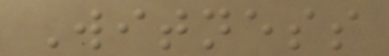Witness
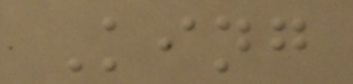King
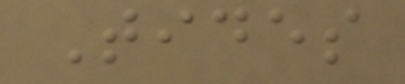Tides
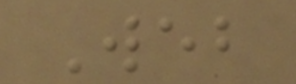Web
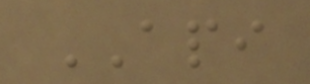API
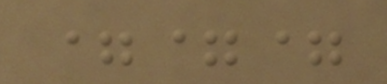===
